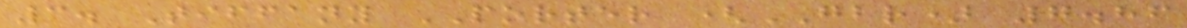3. Tiffany PORTER (GBR) 7.86
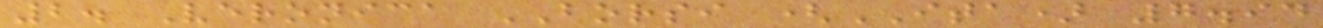2. Veronica BORSI (ITA) 7.94
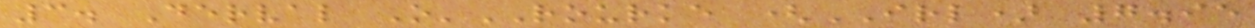3. Derval O'ROURKE (IRL) 7.95
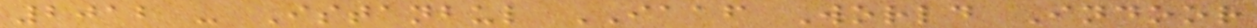2012 - Istanbul IAAF World Indoor
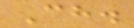Ch.
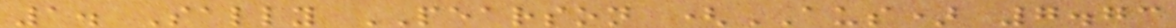1. Sally PEARSON (AUS) 7.73
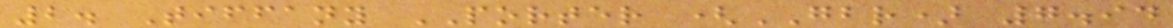2. Tiffany PORTER (GBR) 7.94
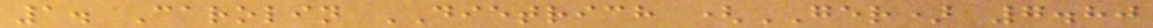1. Carolin DIETRICH (GER) 7.80
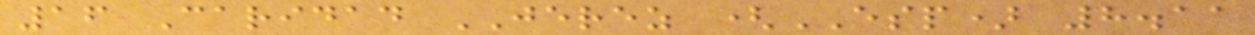16 Caridad JEREZ (ESP) 8.11
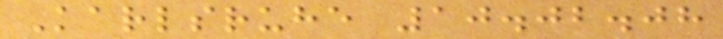Karlsruhe 10.02.08
